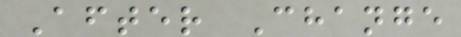After Change
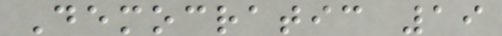Democratic 19
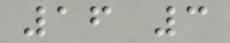16 3
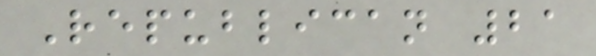Republican 21
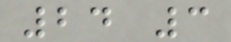24 3
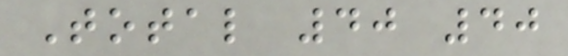Total 40 40
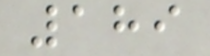189
